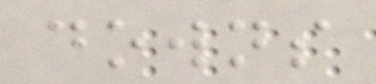downs
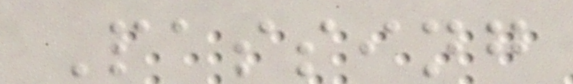Passing
